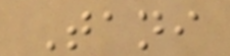Tani
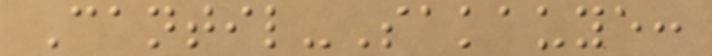Cantil-Sakauye:
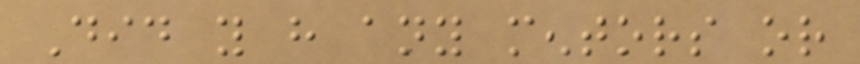Did you have any mentors or
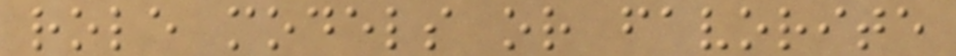role models or favorite
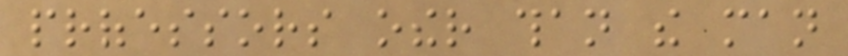professors other than the man
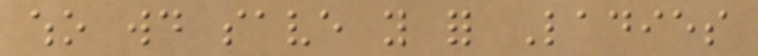who would save you for Ladies
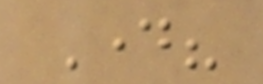Day?
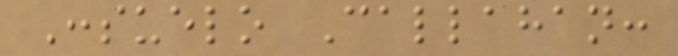Consuelo Callahan:
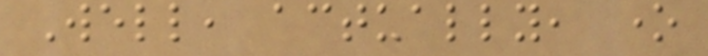Well, actually, one
